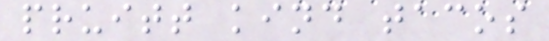pruitt kind tacos
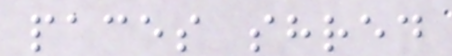paces shred
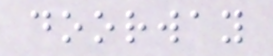doorway
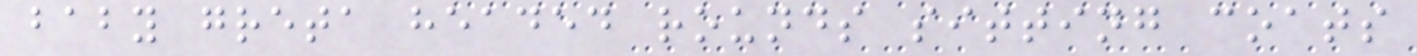baby greta headed rounds sitting coats
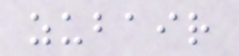zubair
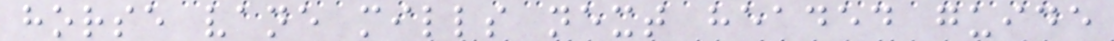horse vane mills next headed guide
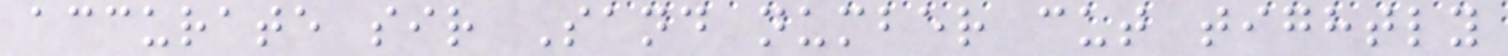accurate sir Sand number cut tightly
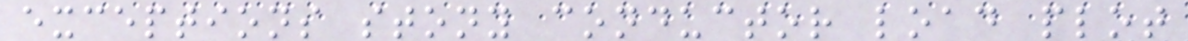exceptions stony conductor load plot
